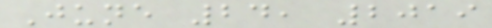June 24, 2019
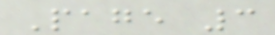Page 3
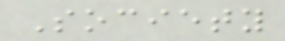Society
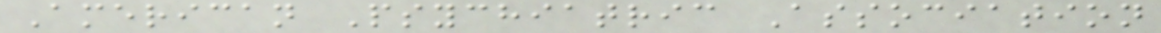American Psychiatric Association
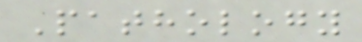Pathology
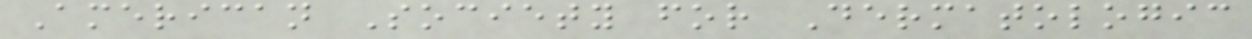American Society for Dermatologic
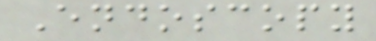Endoscopy
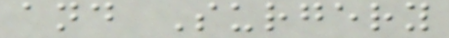and Surgery
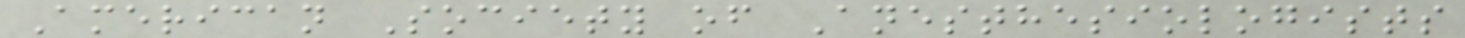American Society of Anesthesiologists
